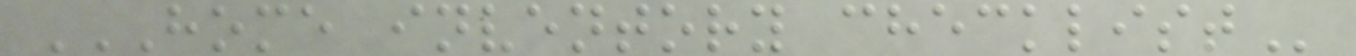HOME INVENTORY CHECKLIST
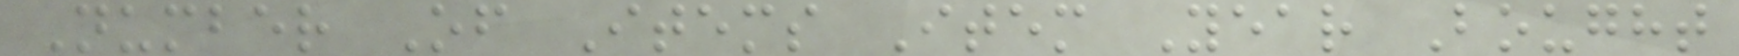Number Of Items Item Year Bought
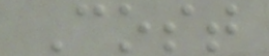Cost
